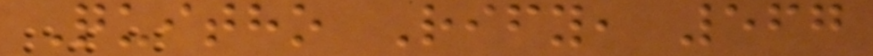Quitho Rify, 567
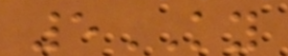5KY
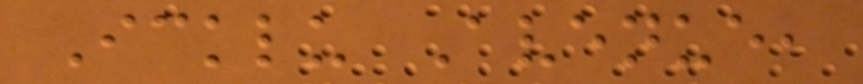Icklu Avenue,
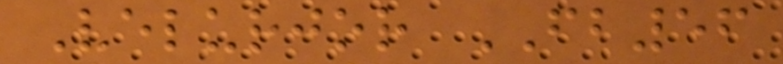Velurjor FB56
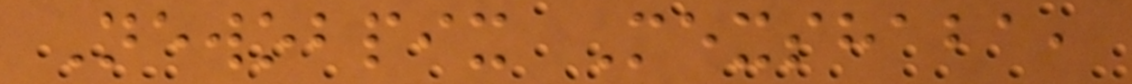Newobpix Mexshaba,
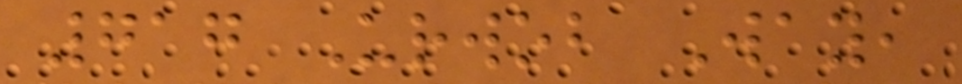717 Urwob Way,
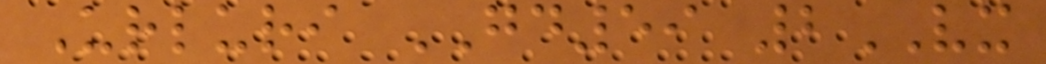Urluri GD59 2VX
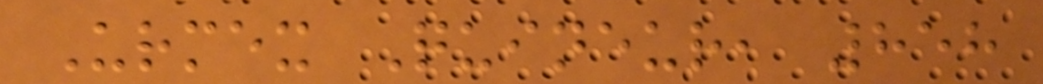Urmex Quineur, 858
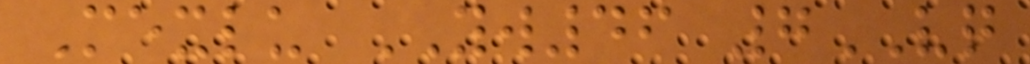Mexlu YW46 7VQ
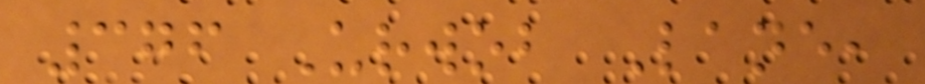376 Urwob Lane,
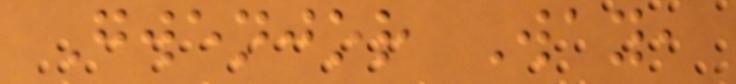Gwenjor Way,
